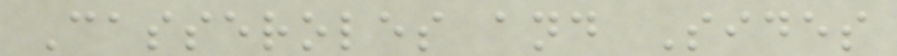Casseroles and Sides
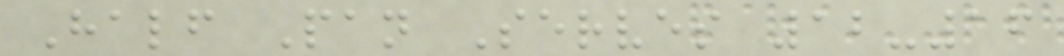Half Pan Serves 12-16
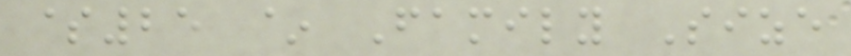$25 ~ Family Size
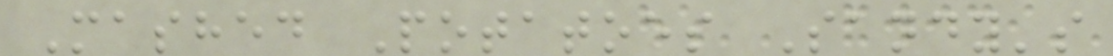Mashed Potatoes Sandy's
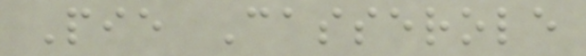Pie Casserole
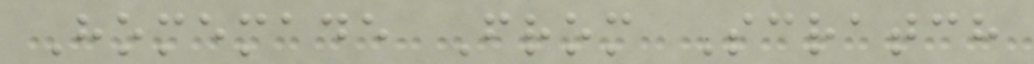Homemade From Scratch
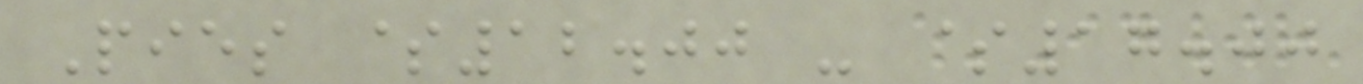Pies $12.00 - $17.00
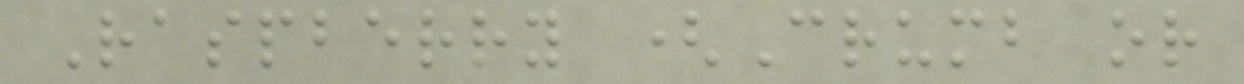Raspberry (Crumb or
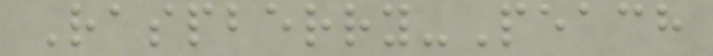Raspberry-Peach
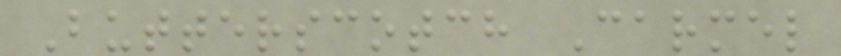Butterscotch Carmel
